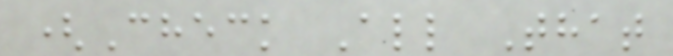(Check All That
